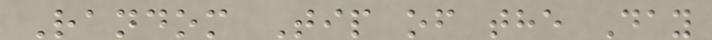Random Tip of the Day
